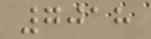7018
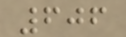606
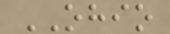OHIO
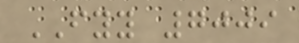FYY 7009
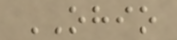OHIO
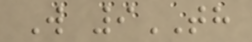W 9TH
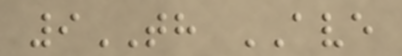9TH AVE
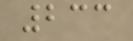233
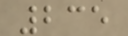235
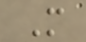M
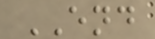END
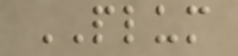PLUM
